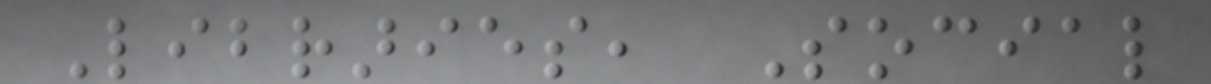Libraries, Social
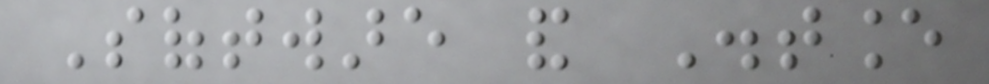Software and Distance
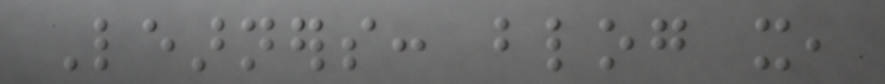Learners: blog it,
